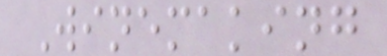Winemaking
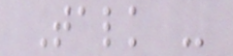Talk -
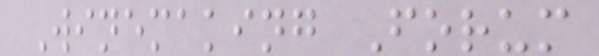Winemaking Forum
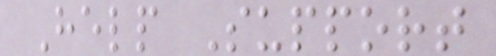Help Support
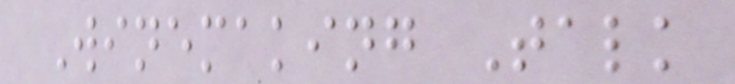Winemaking Talk
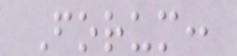Forum:
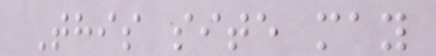This site may
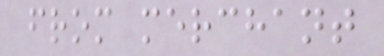from merchant
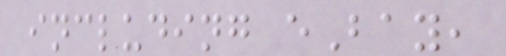including eBay,
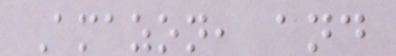Amazon, and
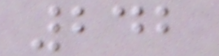242
